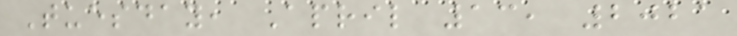Tuesday, April 13, 2021
